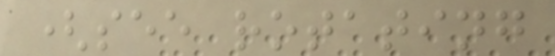(see rotating
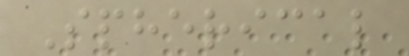Spherical
